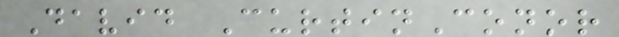David CurtinConor
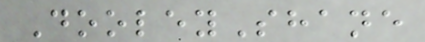DooleyShane
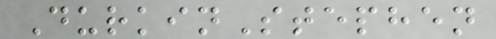DurkinStephen
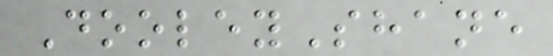DooleyShane
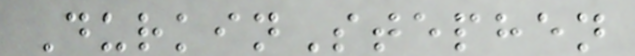DurkinStephen
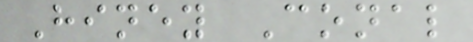Hiney Conal
